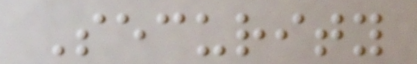Security
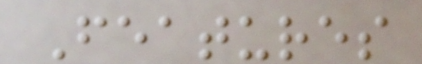Features
